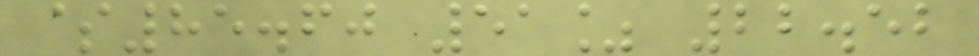$85.60 51% 22.52
